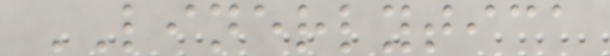LINERLYTICA
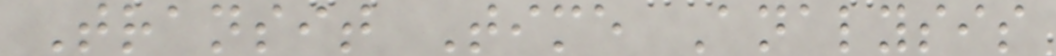Transit Time Analysis
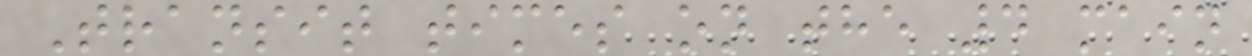Transit times on the 4 main
